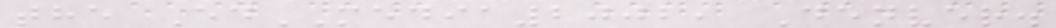the EdMEDIA2002, Denver.
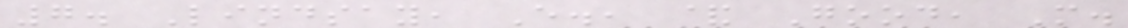7. Lindsay, E., & Good, M.
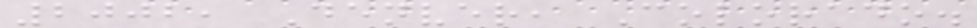2002, Denver, Colorado.
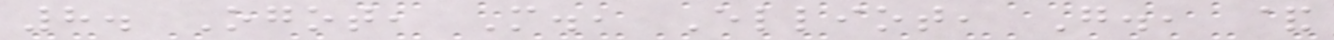8. Ogot, M., Elliot, G., &
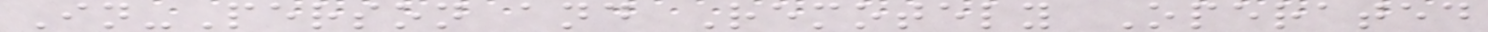In-Person and Remotely Operated
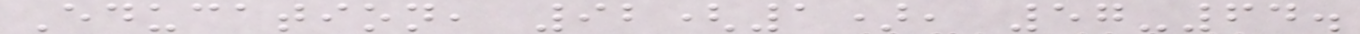Education, 92(1), 57-64.
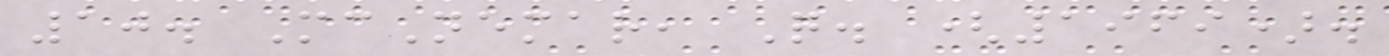10. McNemar, Q. (1969).
